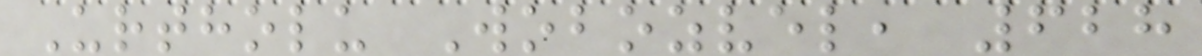Urtholu Wobozvel, 628
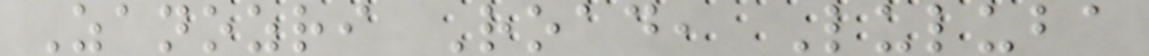Zanozri Road, Luluba
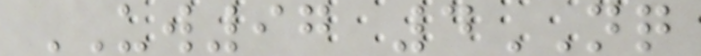UW97 4NQ
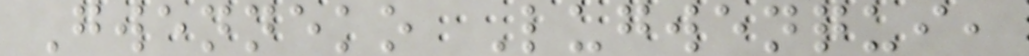Gwenneko Lugwenqui,
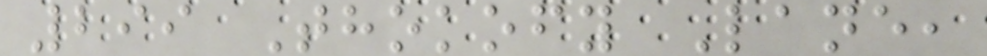299 Thokofy Lane,
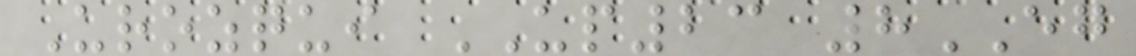Urozqui UP23 8EG
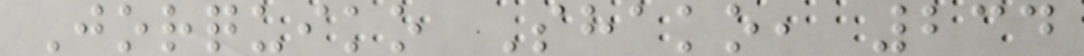Jorquiko Shako, 234
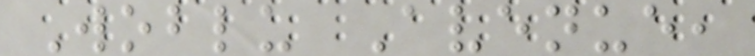Woblu Avenue,
